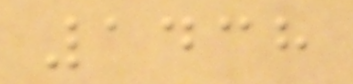1438
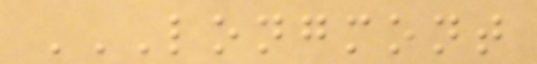LONGMONT
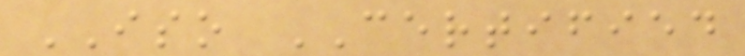ISO CERTIFIED
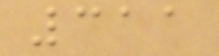311
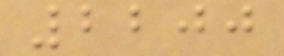2200
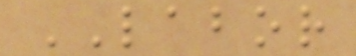LABOR
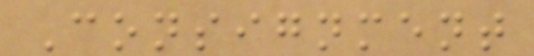Consignment
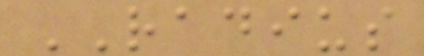RADIUS
